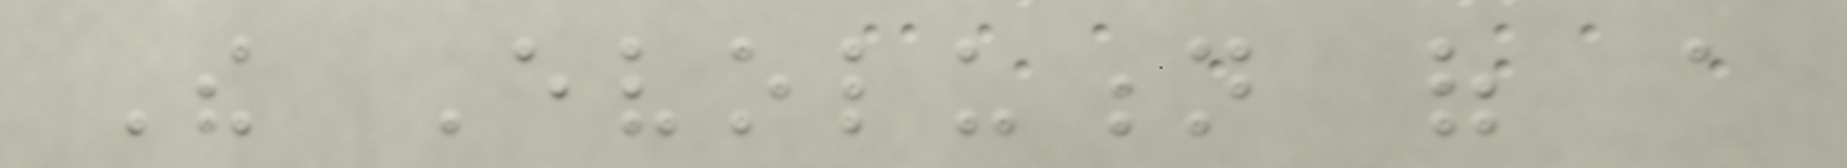The Evolution of a
